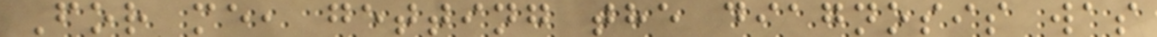For me, getting the diagnosis was
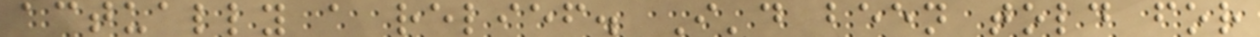actually a relief. I'd been told for
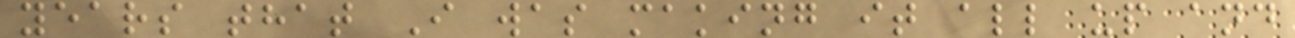years that I was making it all up and
